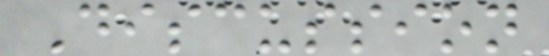Discussion
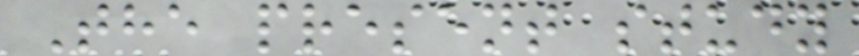The present study
